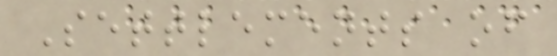Settlements of
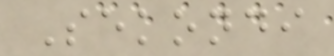Sekondi
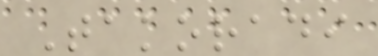Takoradi
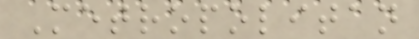Metropolitan
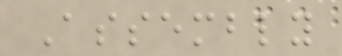Assembly
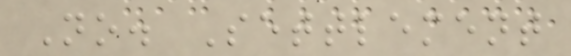No. Settlement
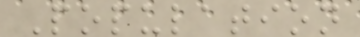Population
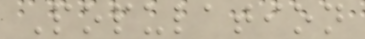Population
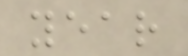year
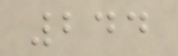244
